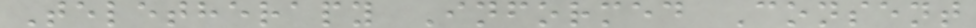Teletherapy Informed Consent
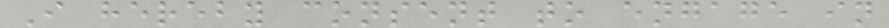I hereby consent to engage in
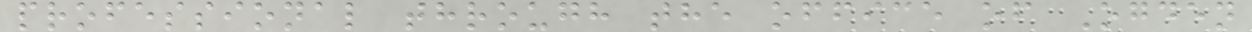professional through the office of Ogden
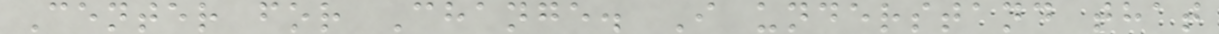Center for Change. I understand that
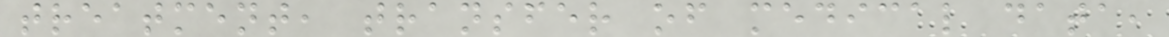treatment, transfer of medical data,
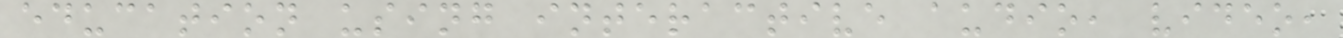education using interactive audio, video,
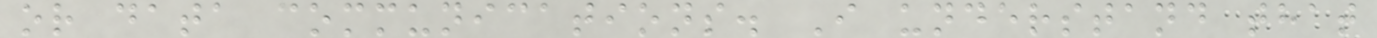or data communications. I understand that
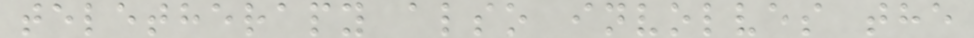teletherapy also involves the
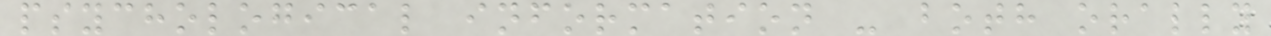psychological information - both orally
